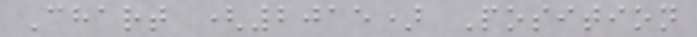Chart (2015) Position
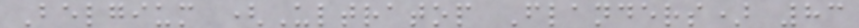Belgium (Ultratop Flanders) 83
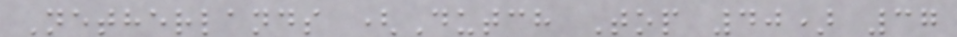Netherlands (Dutch Top 40) 37
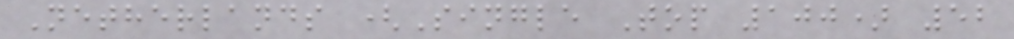Netherlands (Single Top 100) 52
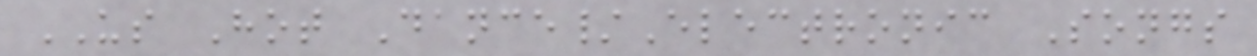US Hot Dance/Electronic Songs
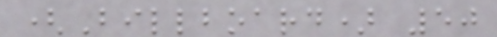(Billboard) 50
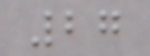27
